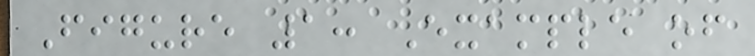Figure 1: Example of
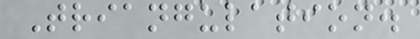Triangulation.
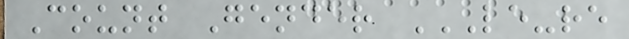Count Gender LE-RE
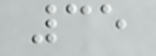35
